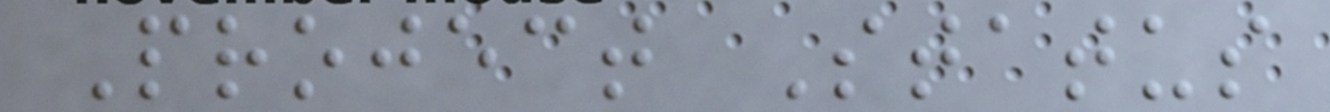Project Status
